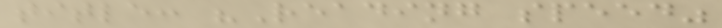title: "Reading speed"
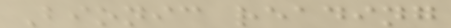Bionic reading
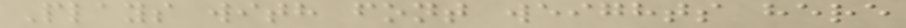Plays with font weights here
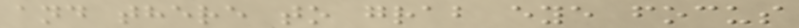and there to grab eye focus
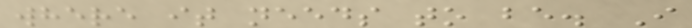where it needs to be. I
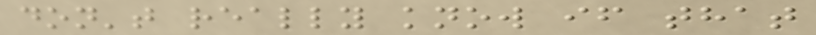don't really know if that
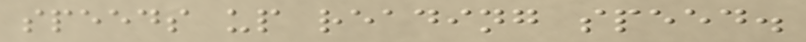speeds up reading speed.
